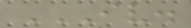IV.
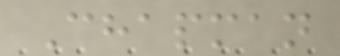Chapman
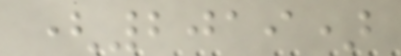(2019)
